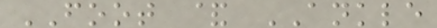FOOT & ANKLE
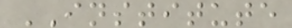INSTITUTE
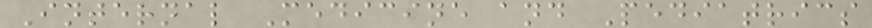Internal Medicine and Pediatrics
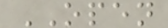OPEN
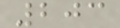203
